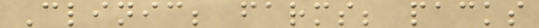Clinic; farms; packs
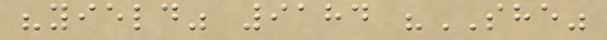"yield" 9184 "SHE"
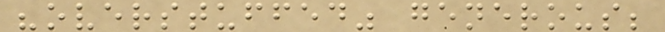"overstuffed" generous;
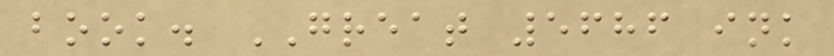book. GREAT 5686 ink
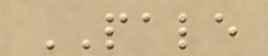PALE
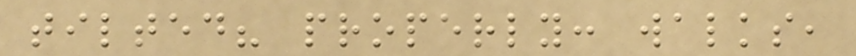tilted? properly: walks,
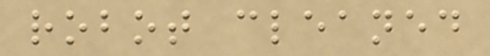robot cleaned
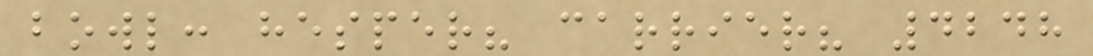bowl: hesper? carrier? 4248
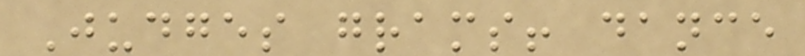Judges grams! dance
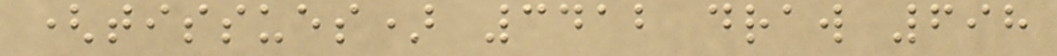(tissues) 3412 draw 698
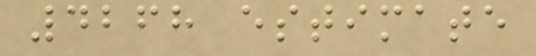4268 estimate
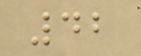42
